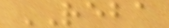REBA
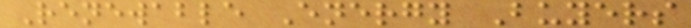Renewable Energy Buyers
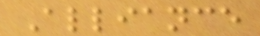Alliance
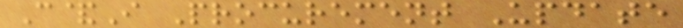C&I Procurement Update
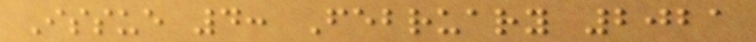Issue 4: February 2021
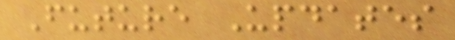Future Updates
